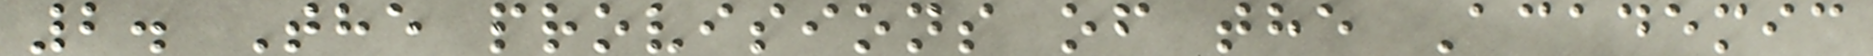2. The provisions of the Academic
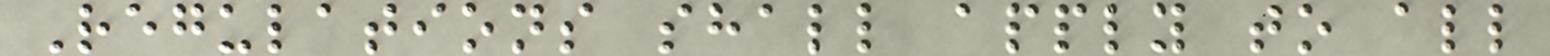Regulations shall apply to all
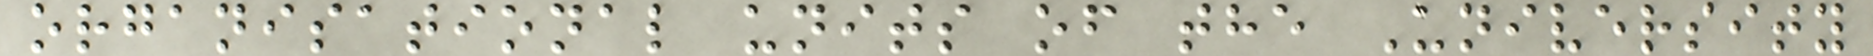organisational units of the University
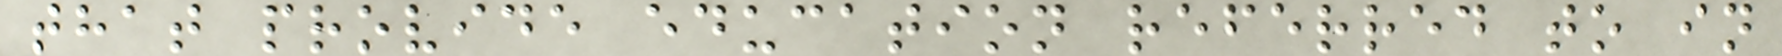that provide education referred to in
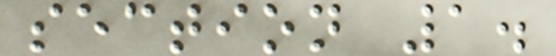section 1.
